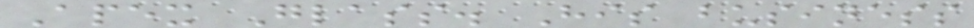Apex Glass. His business
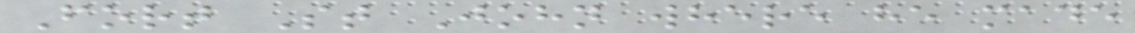Fort St John where he made
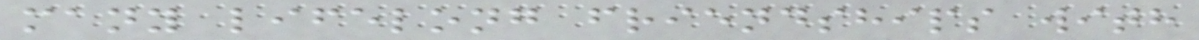many lifelong friendships with
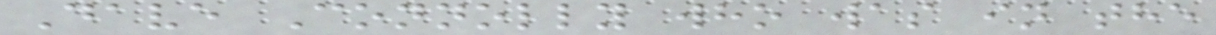Dave Connolly who was in the
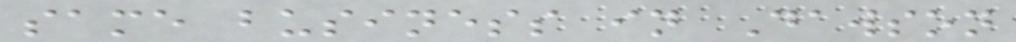same business in Dawson
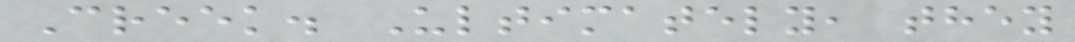Creek. Ultimately, they
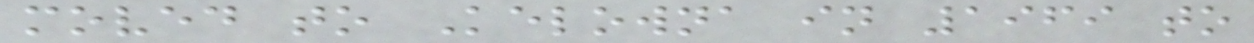moved to Kelowna in 1969 to
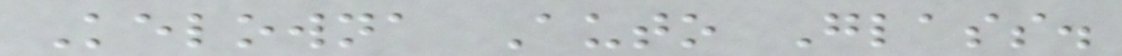Kelowna Auto Glass.
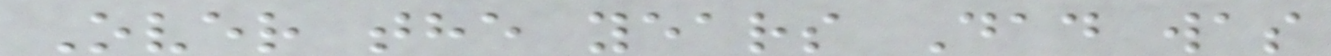Over the years Dad was
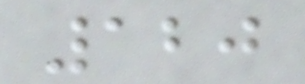120
